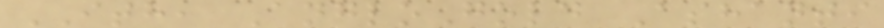ITH, AngloGold Ashanti
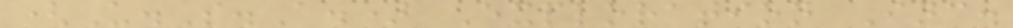(U.S.A.) Exploration Inc.
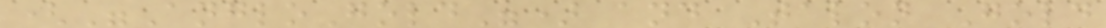("AngloGold") and Talon Gold
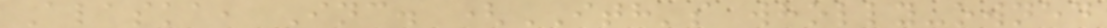Alaska, Inc. (ITH's wholly-owned
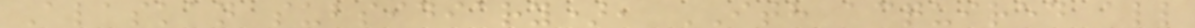Alaskan subsidiary), ITH acquired all
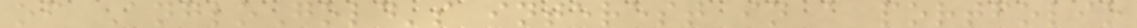of AngloGold's interest in a portfolio
